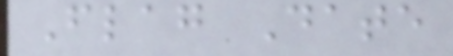Flag Date
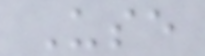Use
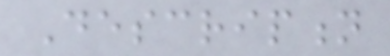Description
